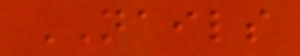NAILS
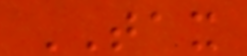TAX
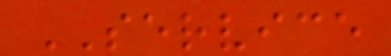SERVICE
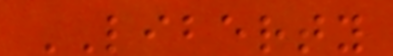LIBERTY
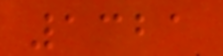1321
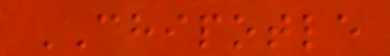CHIPOTLE
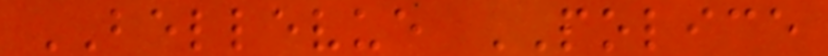BELLEVUE POLICE
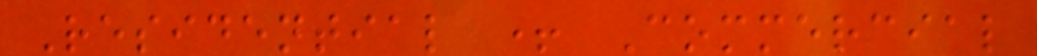Residential + Commercial
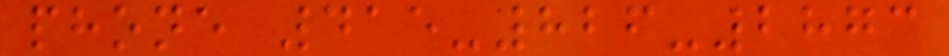phone 415-826-2873
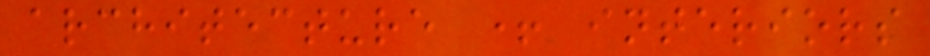architecture + interiors
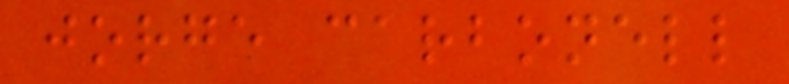jorge carbonell
